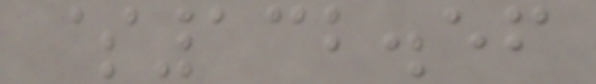$132.56
